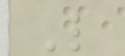L
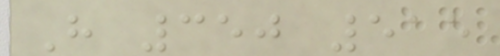H 350 515
